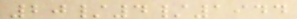20/4/1944
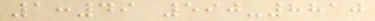1:49 590-8810
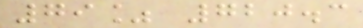79% 720.3
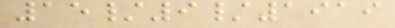15/9/1919
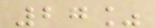27%
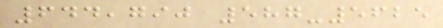644,790 587-5625
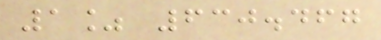1% 630.467
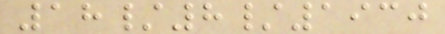18/8/1930
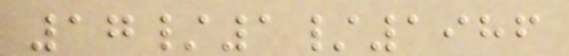17/1/1986
